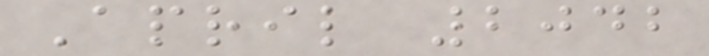April 2042
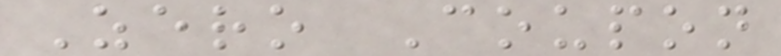Zero Coupon
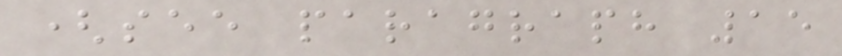(see paragraph 15
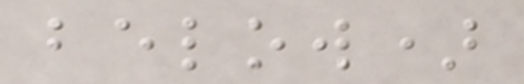below)
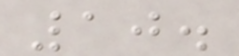10.
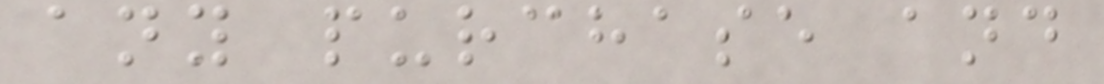any purchase and
